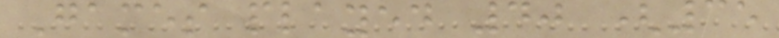Games played 40 (35
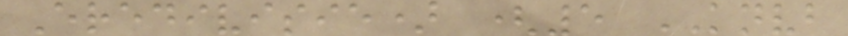Eredivisie) (5 KNVB
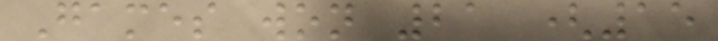Games won 21 (15
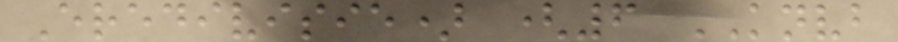Eredivisie) (6 KNVB
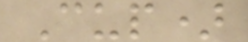Cup)
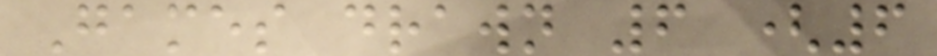Games drawn 6 (6
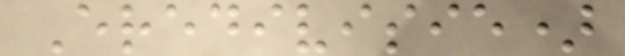Eredivisie)
